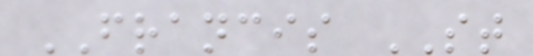FRANCIS ST
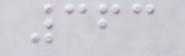363
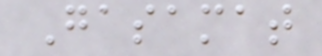Gasamat
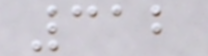312
